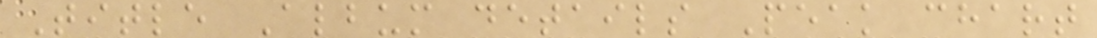Title Album details Peak chart
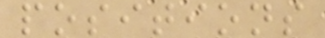positions
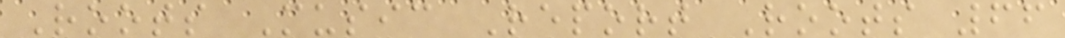Roots Music Report Roots 66
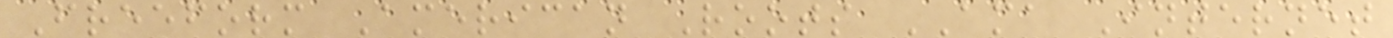Freeform American Roots AMA Internet
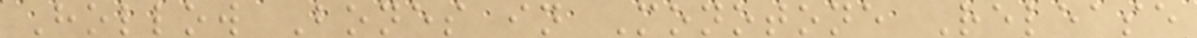Hollow Bones in Monotone Release
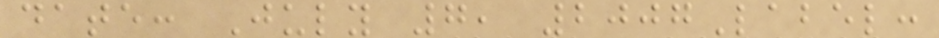date: July 7, 2007Label:
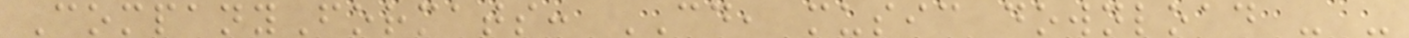CompanyFormats: CD, music download - -
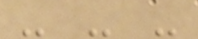- - -
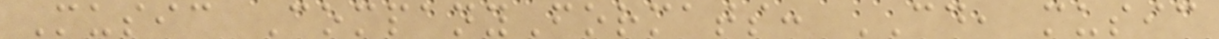Music CompanyFormats: CD, music
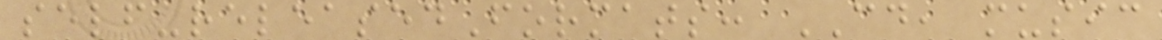self-releasedFormats: CD, music
